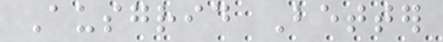Ausgrid Better
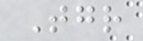Together
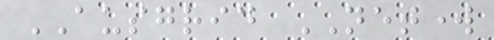AUSGRID NETWORK
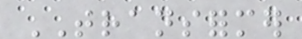TRANSFORMER
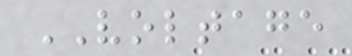VOLTAGE
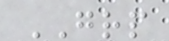GRP
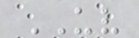UV
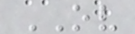OV
